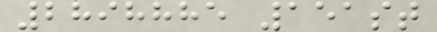2898885 151st
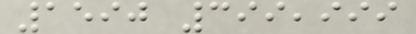1590 399,999
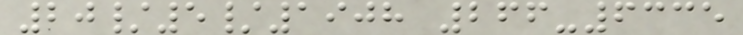20/5/1908 266-6335
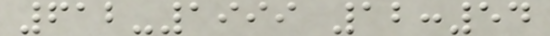612-1999 12:54
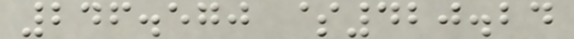246.570 $420.24
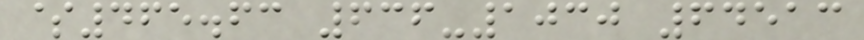$465.63 636-1030 64513
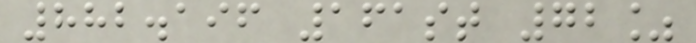882.196 161st 72%
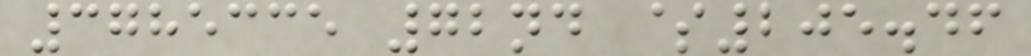3785335 72nd $205.46
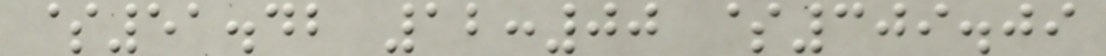$51.42 12:00 $309.09
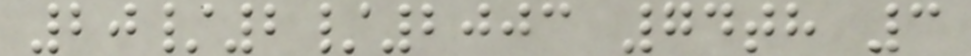20/2/2003 74th 3
